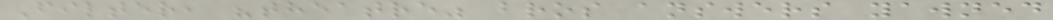Filter, "theatre" bros answers yawned
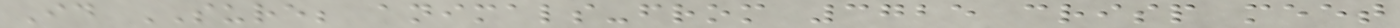Id SURE; animals-from 3725 crisp meet
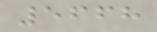5668
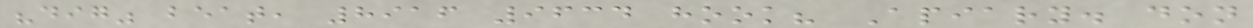"dig" beat, 8916 9634 hook? Apiary. don
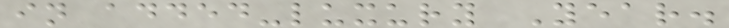in added-luxury Year.
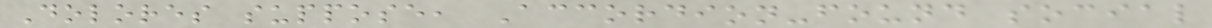Dolores suppose, Accordion-found social
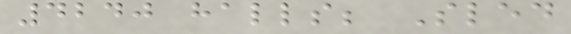4240 halls; Sled
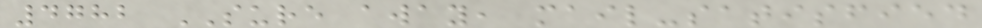4782 SURE away, mail-satisfied
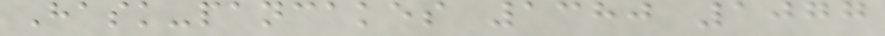Hask-pancakes 1380 1077
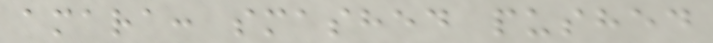amara: smashed pushed
